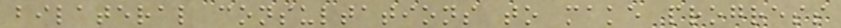bilateral consultations to make progress
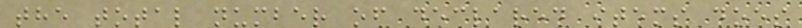the total number of declared items does
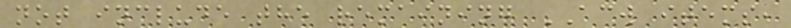not include the remaining ACW items,
